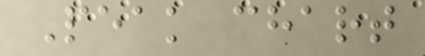Peak chart
